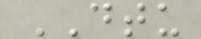DTU
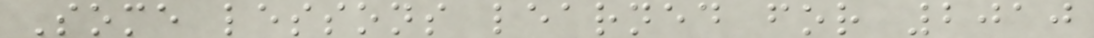Some lessons learned for 2010
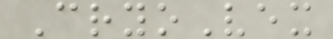CryoVex
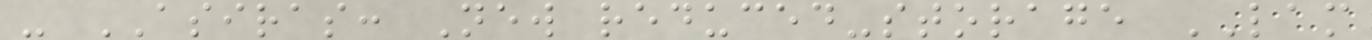- ASIRAS: New reduced-storage LAM
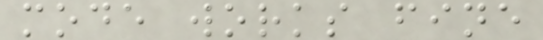mode works fine
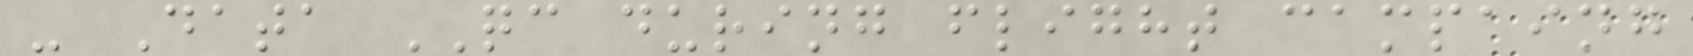- Data QC during flight campaing
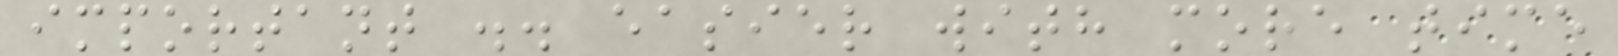important .. easier with more time
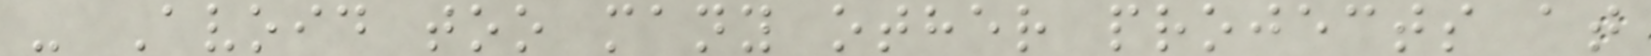- Avoid too many other projects at
